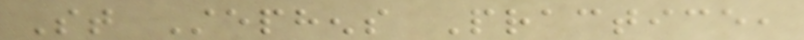St Stephens Practice,
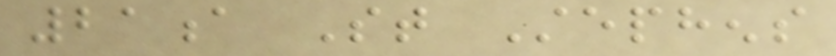21a St Stephens
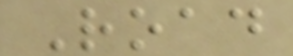Road
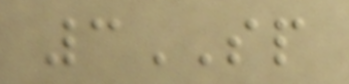3SP
